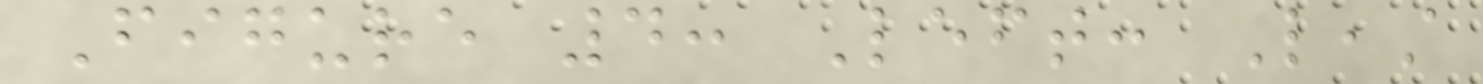Figure 4: Left: Least
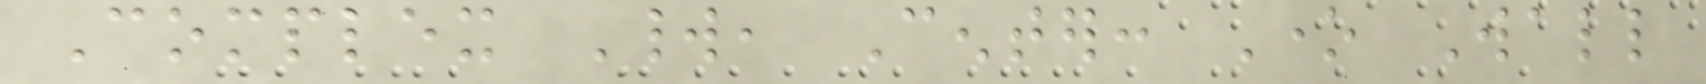Complex World, Center: One Wall
